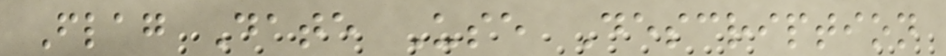Flag Date Use Description
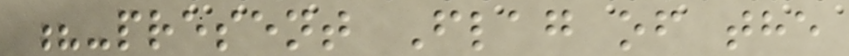?-present Flag of the
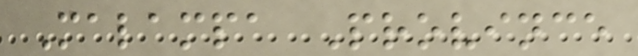Malampa Province
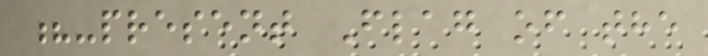?-present Flag of the
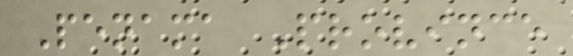Penama Province
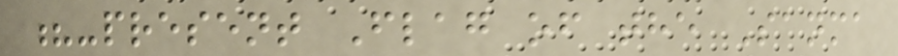?-present Flag of the Sanma
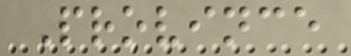Province
